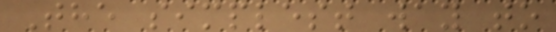The simplest way to
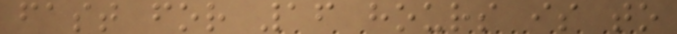fast for 16 hours is to
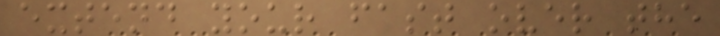extend your fast over the
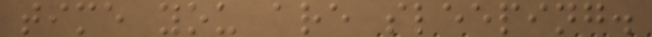time you are sleeping.
